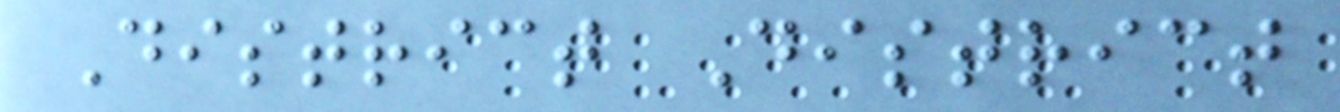District District
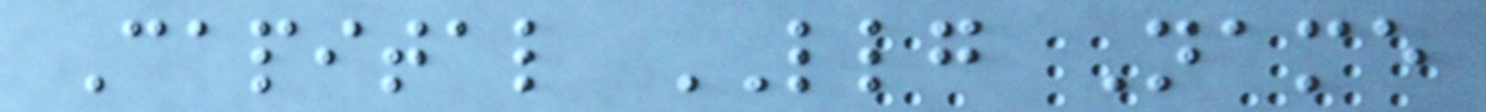Capital LLG Name
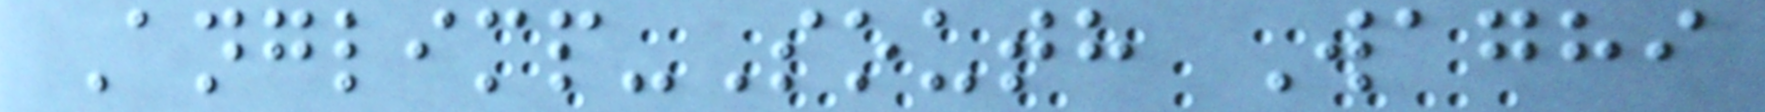Anglimp-South Waghi
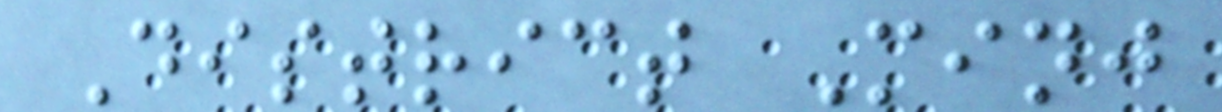District Minj
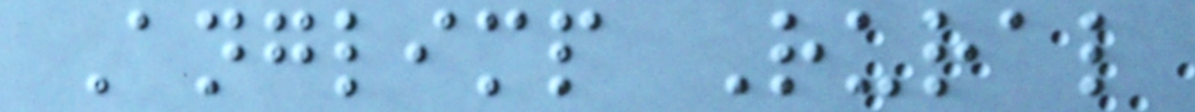Anglimp Rural
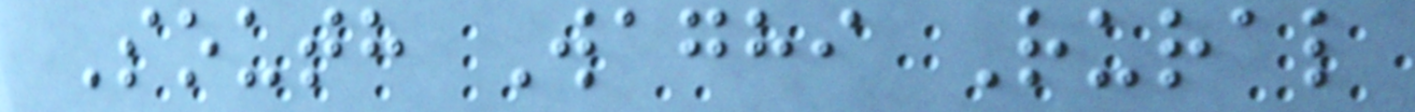South Waghi Rural
